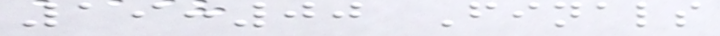19:00 Finals
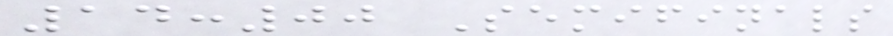14:00 Semifinals
